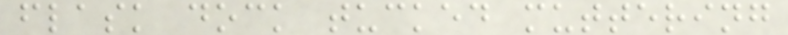flask dock tucked muttering
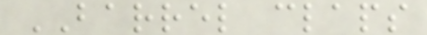BARREL claps
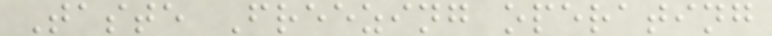Taste Freezing operating
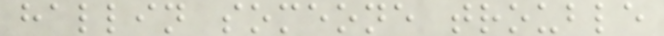hallin someone trouble
